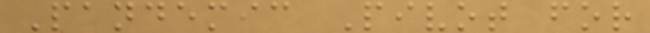Pandemic Pivot for
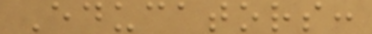Educators:
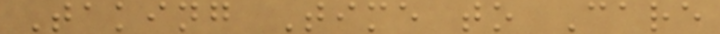Taking Time to Care
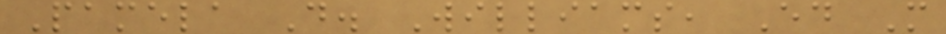Pamela D. Williams, Ed M
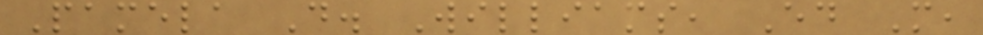Pamela D. Williams, Ed M,
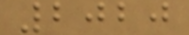2020
